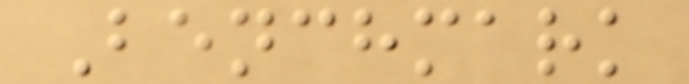Benchmark
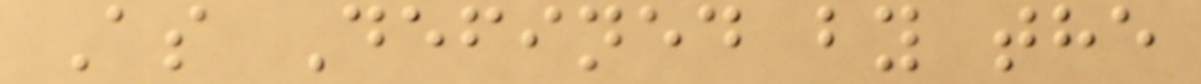As Defined by the
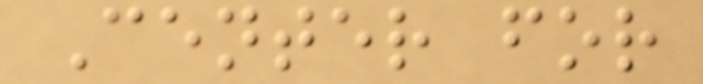Center for
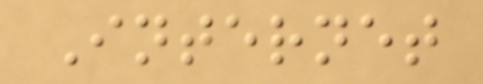Internet
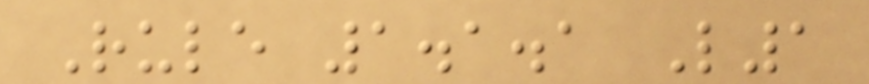Rule 1.1.1 L1
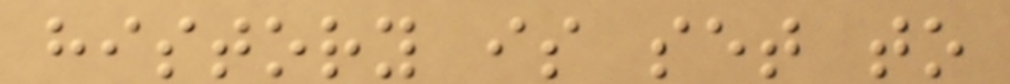history is set to
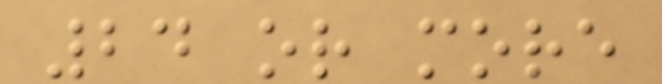24 or more
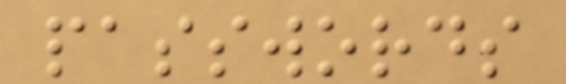passwords
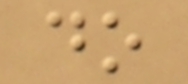do
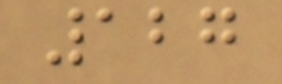127
